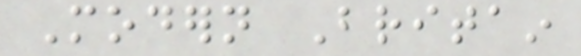Modern Britain
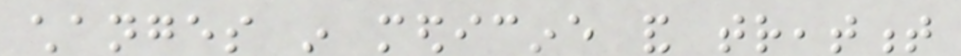changes in medicine and treatment
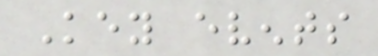Key events
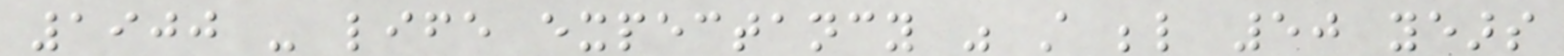1900 - life expectancy was still below 50 years
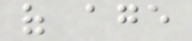of age
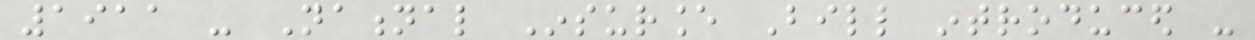1911 - National Insurance Bill introduced -
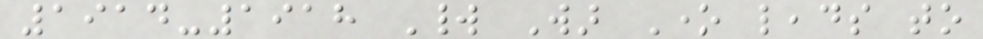1914-1918 World War One leads to
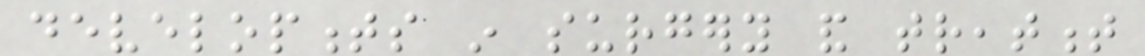developments in surgery and treatment
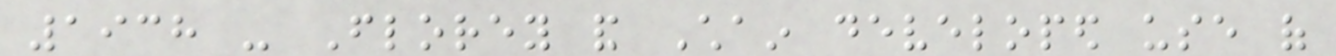1938 - Florey and Chain developed use of
